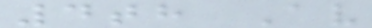4th Av
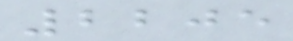2205
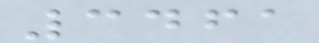3461
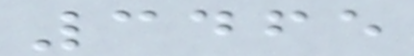3465
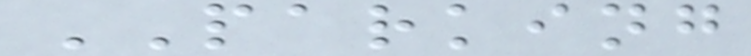PARKING
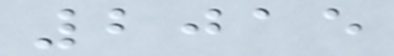2015
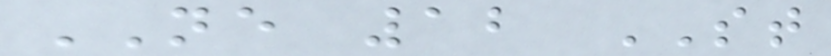NE 12 ST
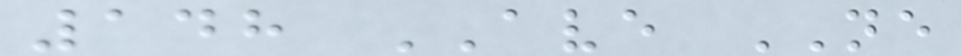148 AVE NE
